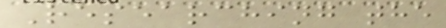Researching the
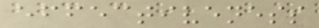effectiveness
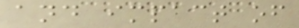and impact of
